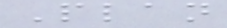Plan
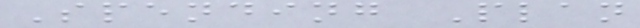Spending Plan
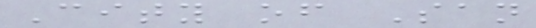City of San
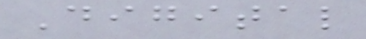Digital
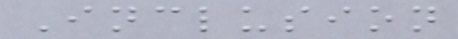Inclusion
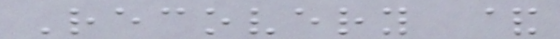Recovery &
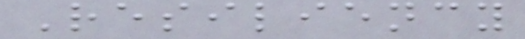Resiliency
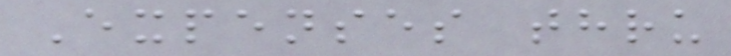Expenses thru
